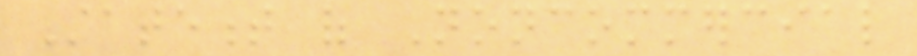Statement of Noncommercial
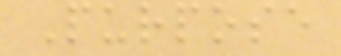Purpose
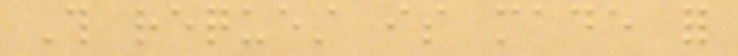This request is made for
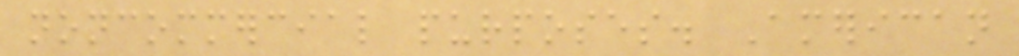noncommercial purposes. American
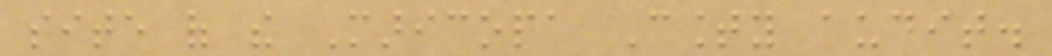site of the Maricopa County audit.
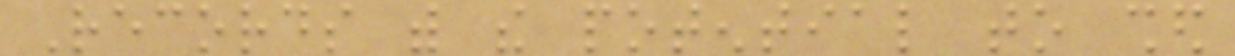Records with the potential to shed
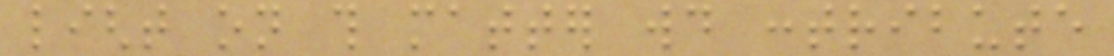light on this matter would contribute
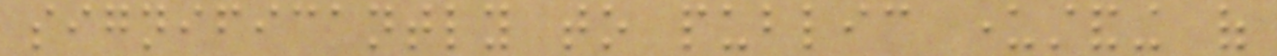significantly to public understanding of
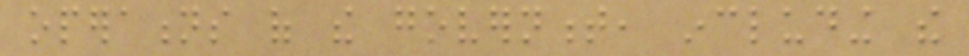operations of the government, including the
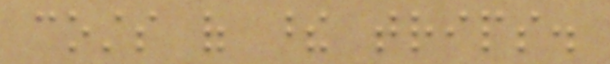costs of these trips.
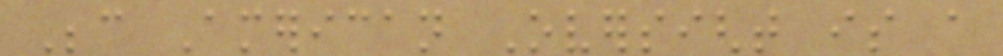Because American Oversight is a
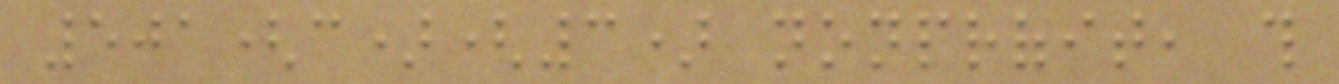501(c)(3) nonprofit, this
